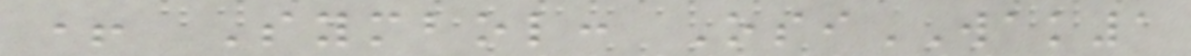+ Symbol: OsiWAK1
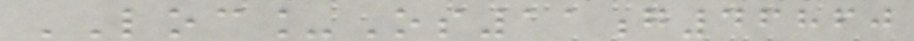LOC_Os11g46860
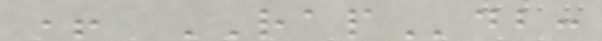+ RAPdb:
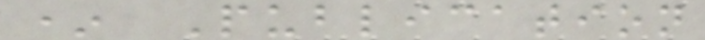* Publication
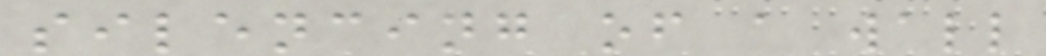silencing of a wall
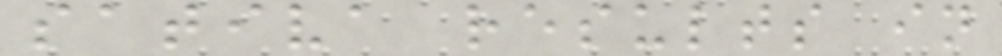sativa results in
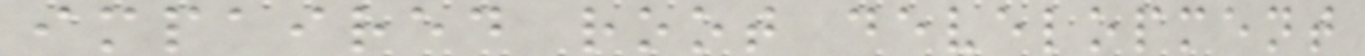impaired root development
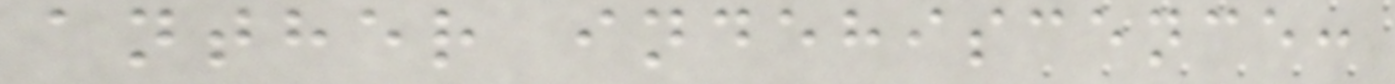anther indehiscence:
